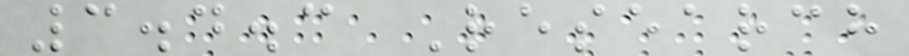3.4.3 Research
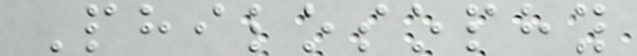Philosophy
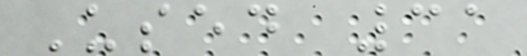Used 31
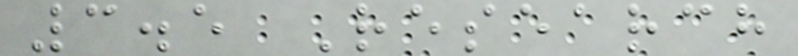3.5 Research
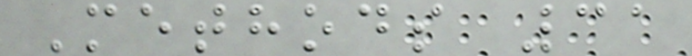Methods 31
